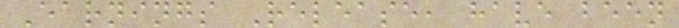Earnings Release, have been
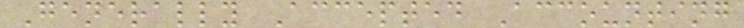Generally Accepted Accounting
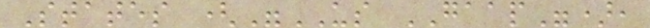States ("US GAAP"),
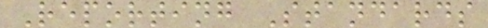Reporting Standards
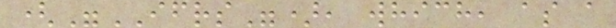("IFRS"), which, as a
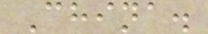China.
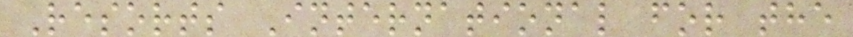Resorts International for the
